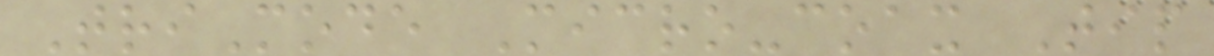TriMode Micro-coax Tip
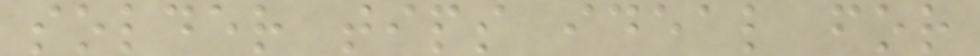solder tips ideal for
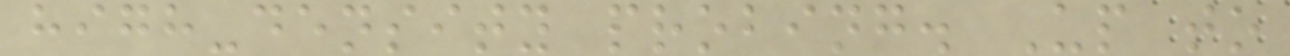high-density probing. Up to
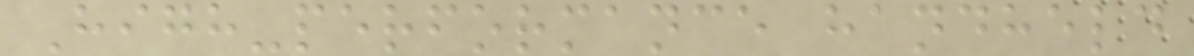High-performance handheld
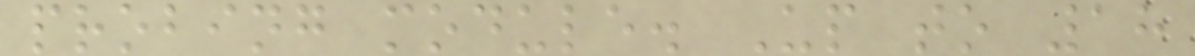probing module. Up to 18
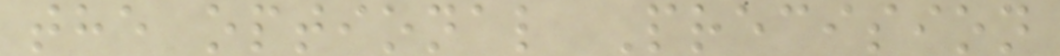the optional Precision
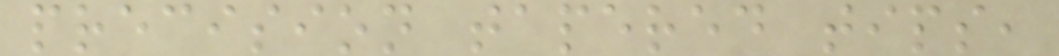precision tapered tips,
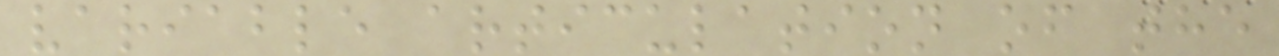variable articulation of the
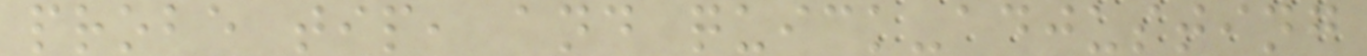probe tip, and quick-adjusting
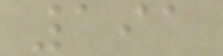191
